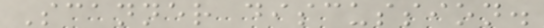Scanner discussion.
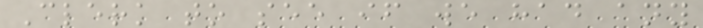Clerk to see if we had any
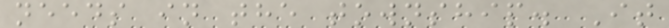needs in the township. It
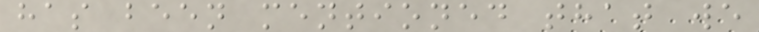has been mentioned that we
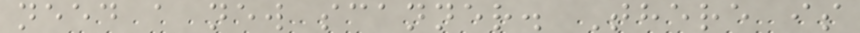need a new scanner. There is
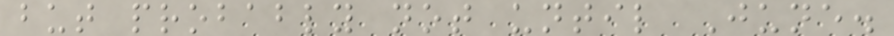but probably not until June.
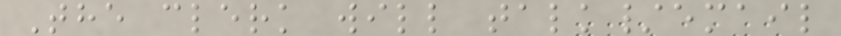The clerk will talk/email
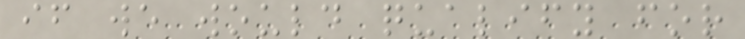if we would qualify for
